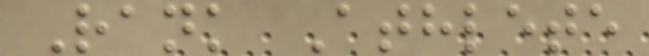Rank Athlete
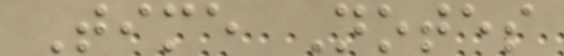Time Notes
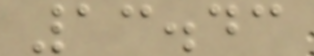13.43
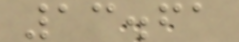13.61
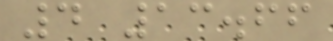4 13.66
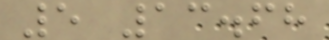5 13.68
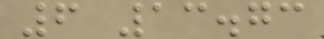6 13.73
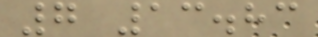7 13.83
